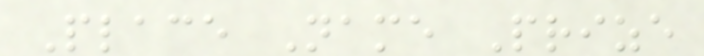Place Name Prize
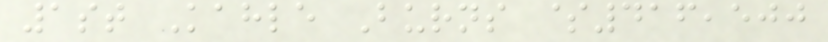1st Kahle Burns $416,500
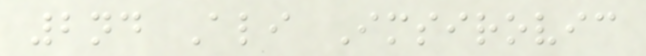2nd Ali Imsirovic
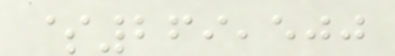$269,500
